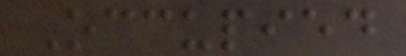Occupied
